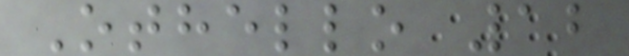Othello 12
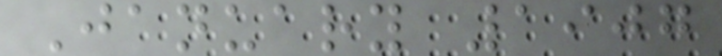January 1907
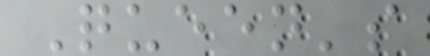Queen's
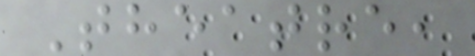Theatre,
